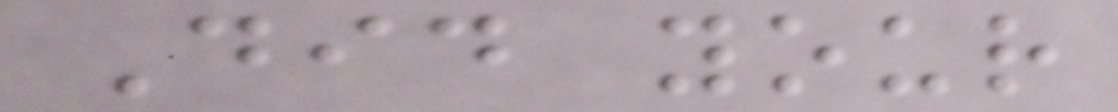Did your
